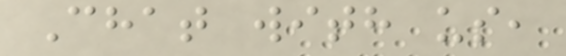Chat with us,
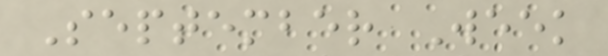September Week
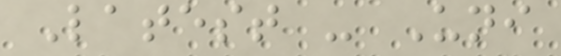Latest - Uni
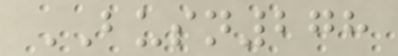BUSN278
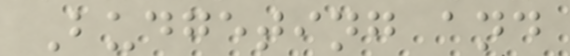Budgeting and
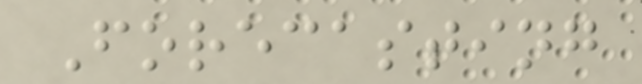Forecasting
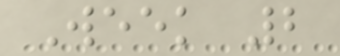Week 2
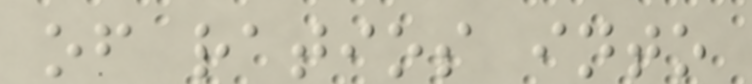of ratios into
